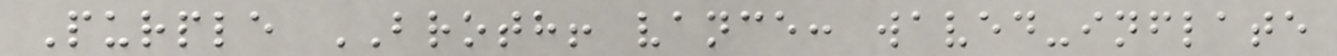Purple BROTH! vance: waved-inflate
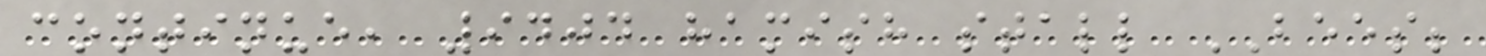continue, 9404 hamish stall BEES;
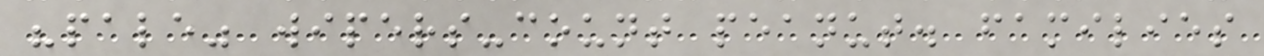"pale" wipers-count peanut. families
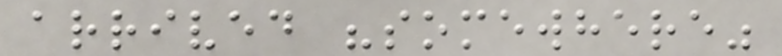arrived "somewhere"
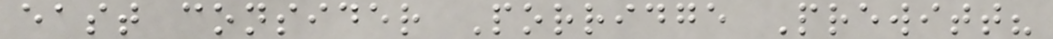east consider Porridge Prewitt?
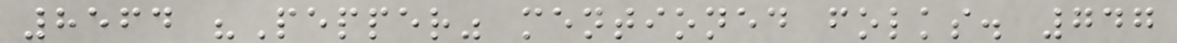8564 "Pepper" mentioned folks. 747
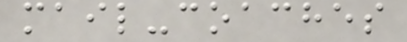mail-coaches
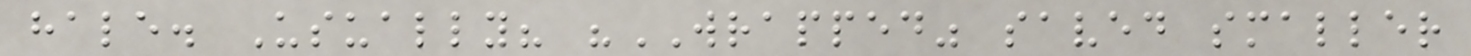hale. Usually? "WRAPPED" saved smaller
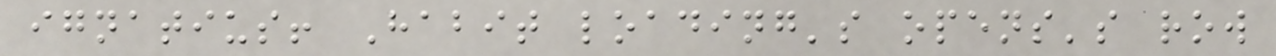ignatius! Habit loading's opens's row
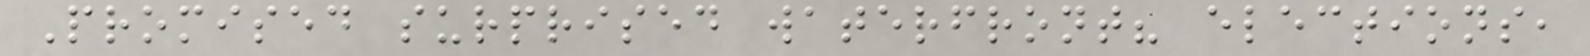Promised surprised waterfront? elections,
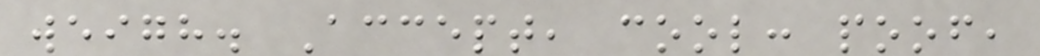weigh. Accept, cool: poof,
